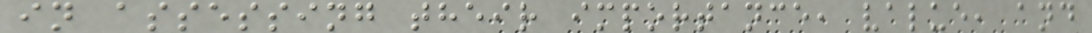in assessing their importance, value, and
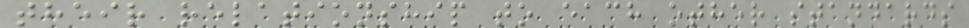their relationship to each other standards
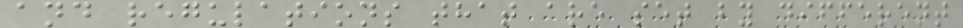and regulations that are set by different
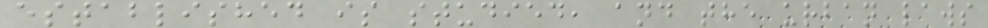established is studied, and the urban laws
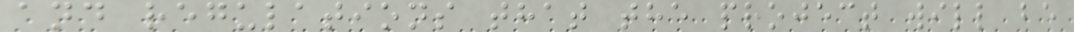and regulations that the project will be
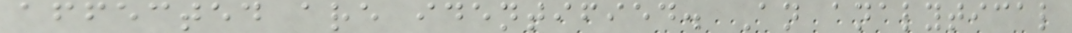affected are identified. An analytical
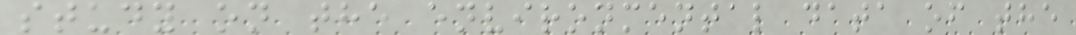study on the environmental data of the
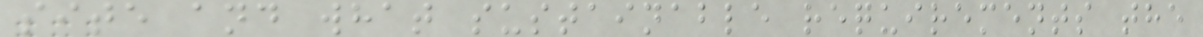site and what sustainable requirements the
